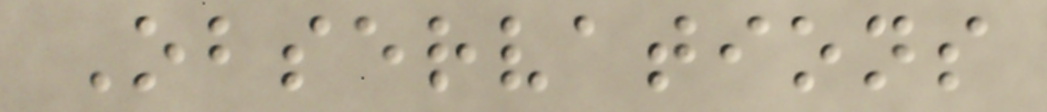Observations
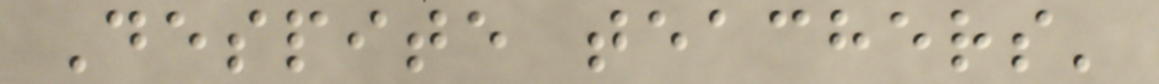Despite teachers'
